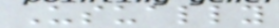Usually
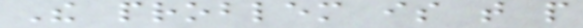The problem is that people
